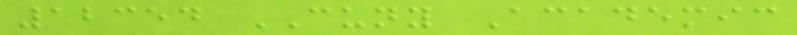12354 CUNY Academic
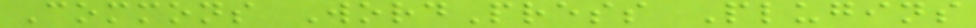Commons WordPress Plugins
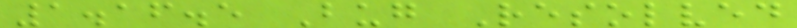1.16.5 Bug Resolved
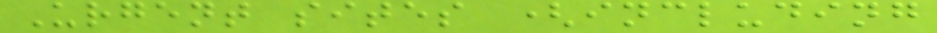Urgent sites (including
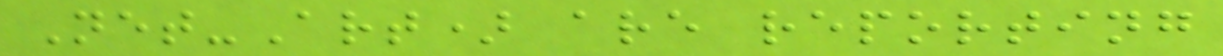Net-Art) are reporting
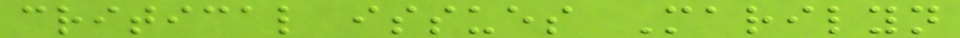critical issues Marilyn
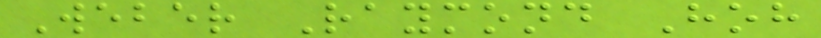Weber Raymond Hoh
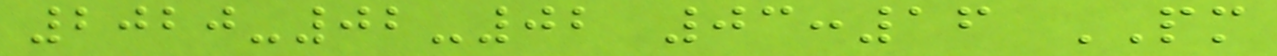2020-02-02 03:16 PM
